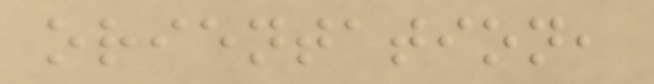orientation,
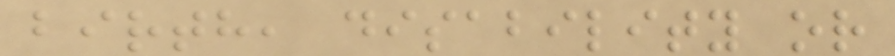birth, disability or
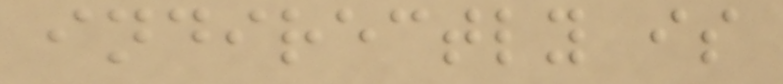indirectly is
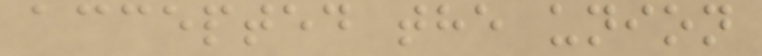accepted the union
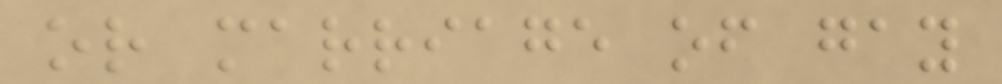or marriage of gay
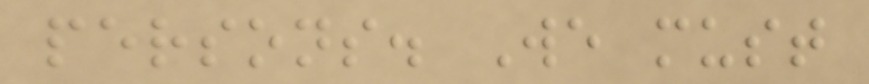persons. We must
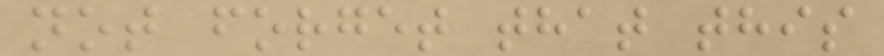not forget that this
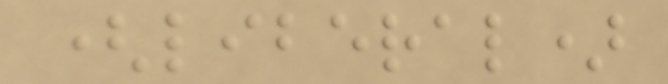(liberal)
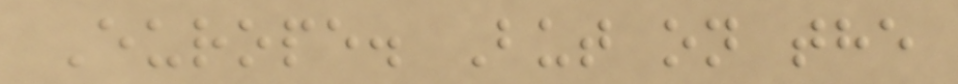Europe. But on the
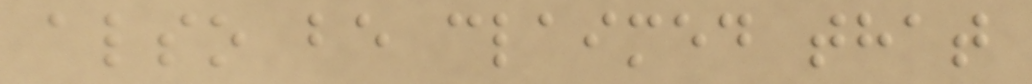also be claimed that
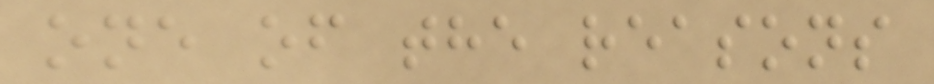one of the reasons
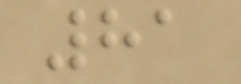81
